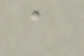a
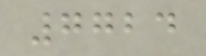7724
